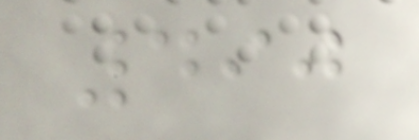490
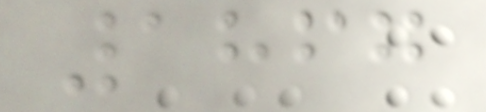1867
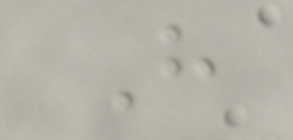H
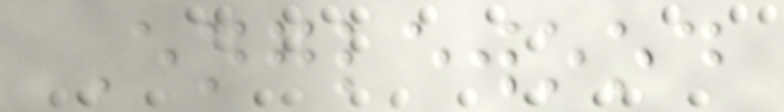Englewood
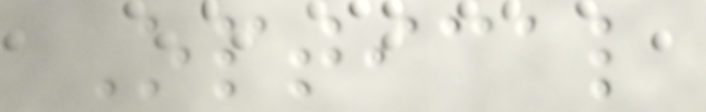Optical
